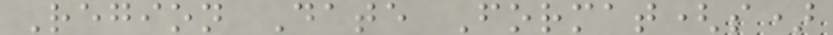Region Date Format(s)
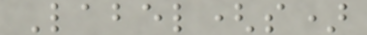Label(s)
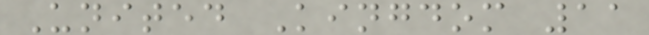United Kingdom 11
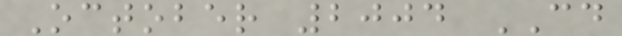October 2004 CD
